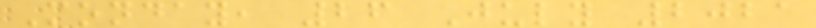Monday, 26 July 2021
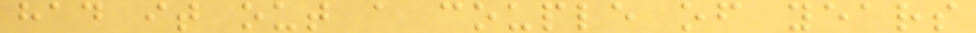had it out a couple of years
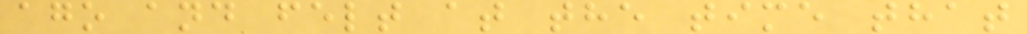ago and felt at the time that
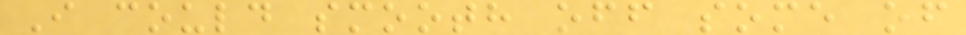I could smooth off some of
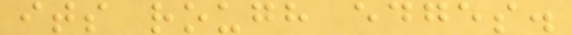its rough edges.
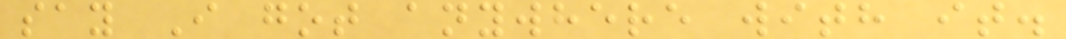say I got anywhere with it.
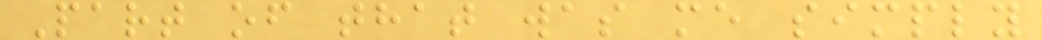Part of that was me simply
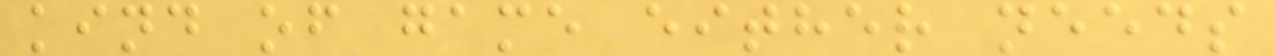kind of game either needs
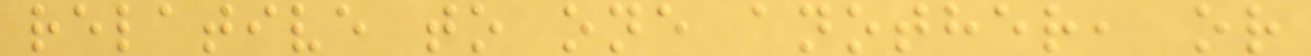relative to one another, or
